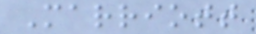Marriott
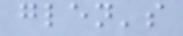glen's
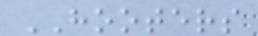HOOTERS
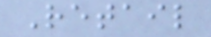Retail
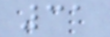31
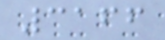3166
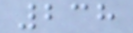238
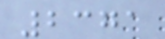2371
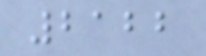2122
